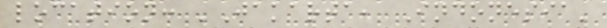location: 'Jakarta, Indonesia'
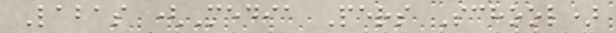Labas (Media Pers School)
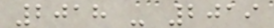2018 - 2019
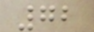72
